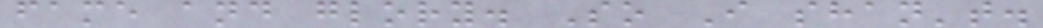fame and glory. So I shan't.
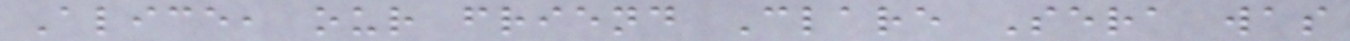Alice, our friend Clare Sera was
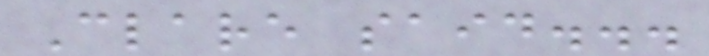Clare said...
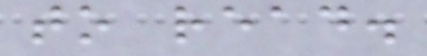to read.
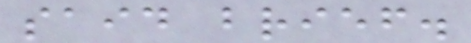said brief.
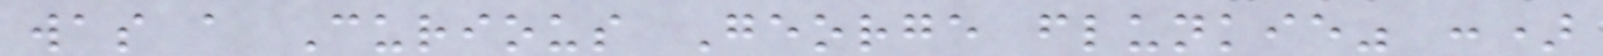was a Curious George flunkie" :)
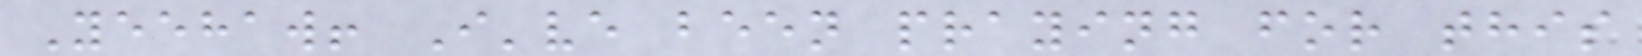Yeehaw! I've been praying for this
